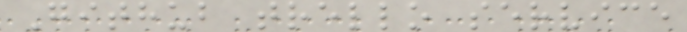Github trello service
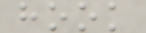hook
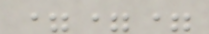===
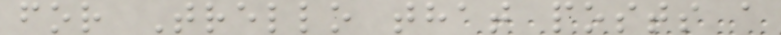for Trello that posts a
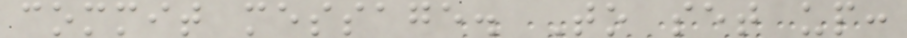commit message. To set up:
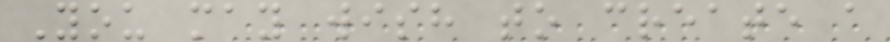You may wish to create a
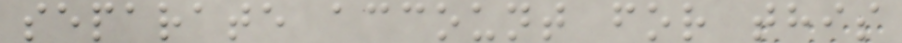separate account for this
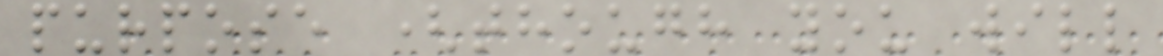purpose (though you will
